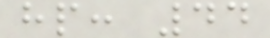hp: 44
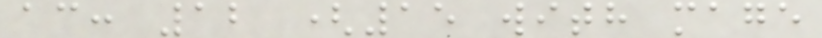ac: 12 (15 with mage
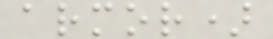armor)
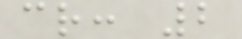cr: 2
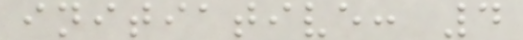initiative: 4
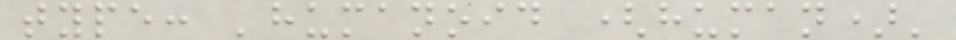type: 'humanoid (human)'
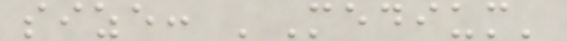size: 'Medium'
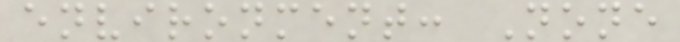environment: None
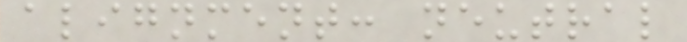alignment: neutral
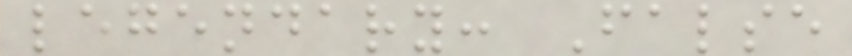legendary: False
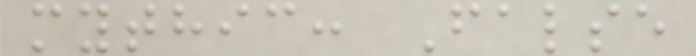mythic: False
